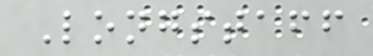Longstaff
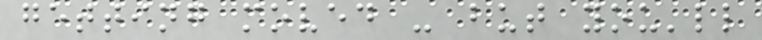getting moved - but you'll
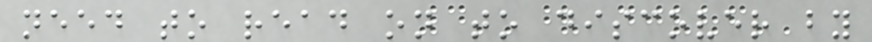need to read on to discover by
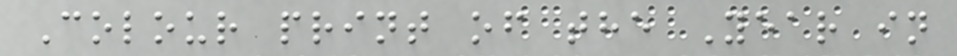Colour print of the Year in
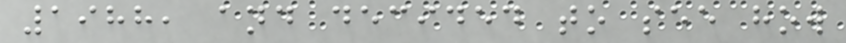1988, and decided to see how
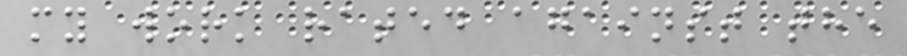my work rated against the
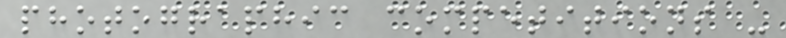photographic competitions -
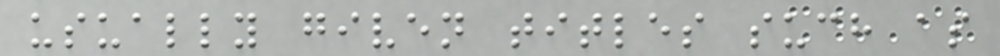usually given titles such as
